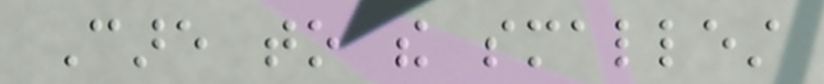Care to the smallest
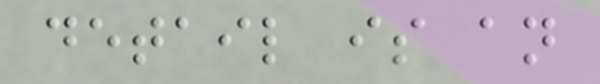detail is an
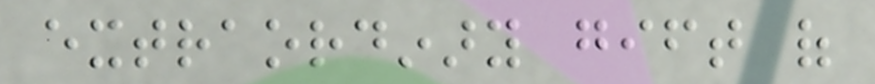extraordinary gift of
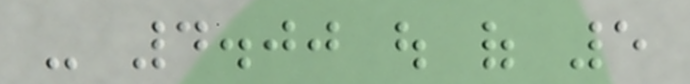- 4.00 out of 5
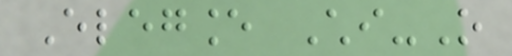Elegance Chi-O
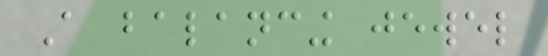A balancing jewel
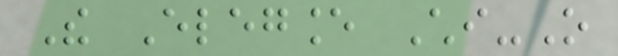The Elegance Chi-O
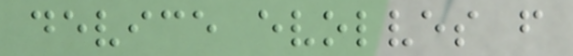device evolves from
